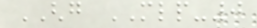GHG MLP-0
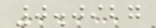0.0927
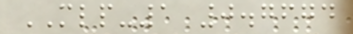MLP-1 0.7674
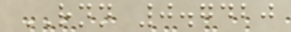RNN 0.7420
